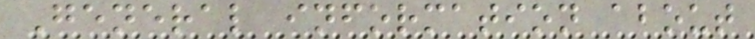General information about
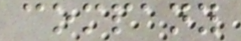company
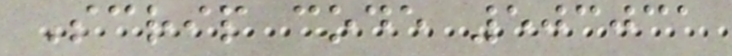Scrip code 503031
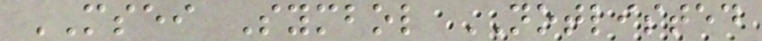MSEI Symbol NOTLISTED
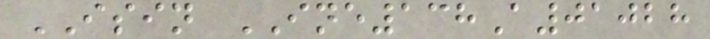ISIN INE138A01028
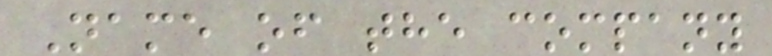Name of the company
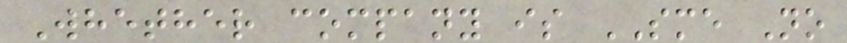Whether company is SME No
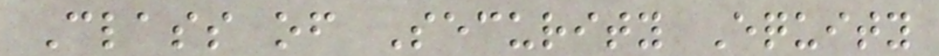Class of Security Equity
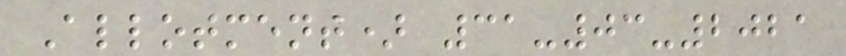Allotment) 31-03-2021
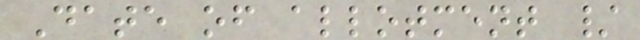Date of allotment /
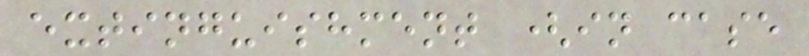extinguishment (in case
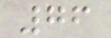76
